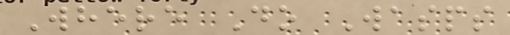Where Do Wasps
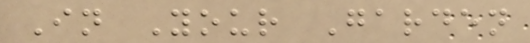In Your Garden
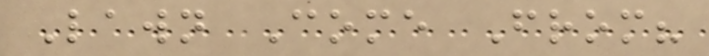Lawn Come From?
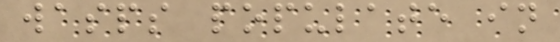wasps populate in
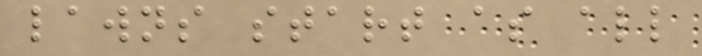lawns start as all
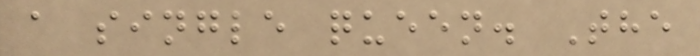a single queen. The
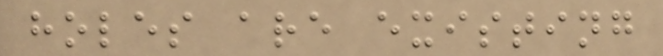holes are existing
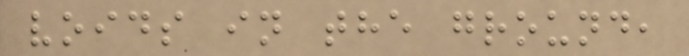voids in the ground,
